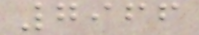7966
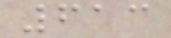613
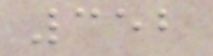352
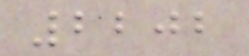2202
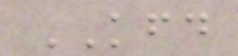KFD
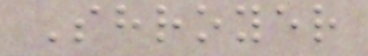Shroyer
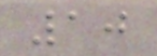10
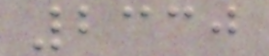2330
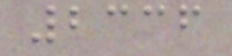2336
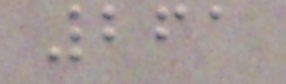261
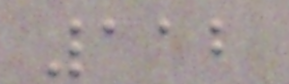112
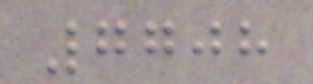7708
